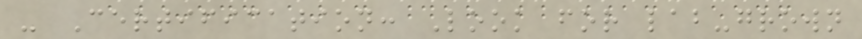- Certification: Look for lab-grown
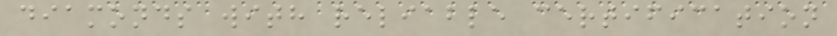diamonds with reliable certification
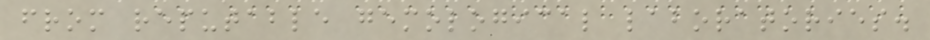from reputable gemological laboratories.
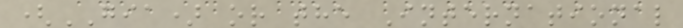(GIA) or the International
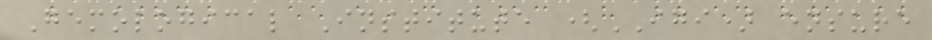Gemological Institute (IGI) ensure
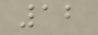12
